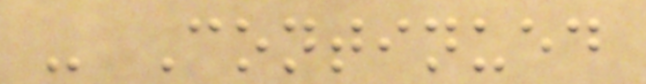- Continued
